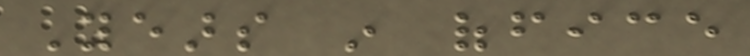Years in office
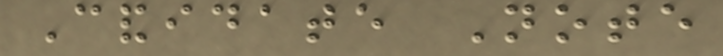Candidate Note
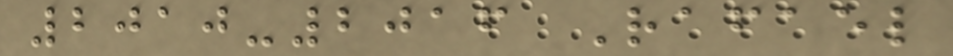2010-2016 Rafael
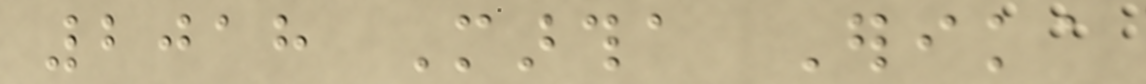2018 Martha Erika
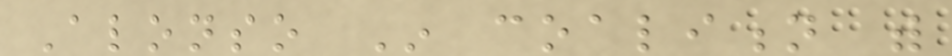Alonso In coalition with
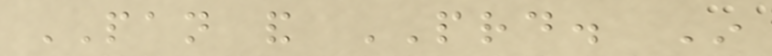PAN and PRD. In
